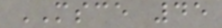MSCE 45
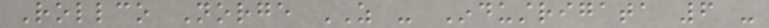Rollco Norge AS - Industrigata 6 -
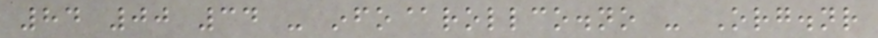84 00 34 - info@rollco.no - Org.nr
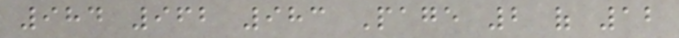984 962 983 Page 2 of 12
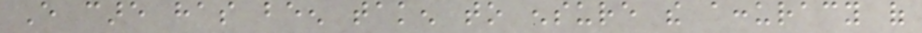Every care has been taken to ensure the accuracy of
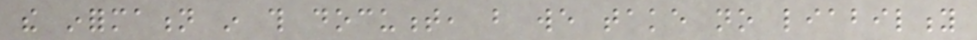the information in this document, but we take no liability
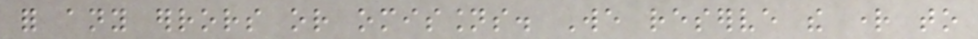for any errors or omissions. We reserve the right to
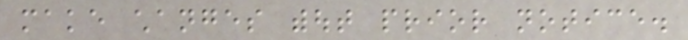make changes without prior notice.
